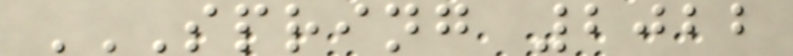SPRING 2022
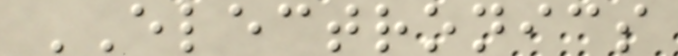ELECTRONICS
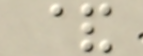&
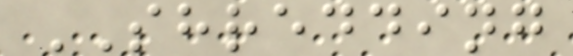SHREDDING
